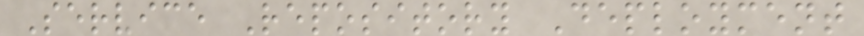Service Repository Deployment
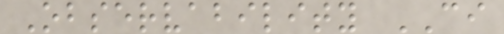Observability CI
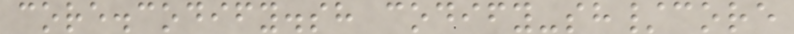core.codify.sh codify-sh/core
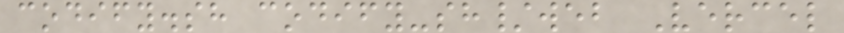codify.sh codify-sh/web Vercel
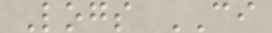Logs CI
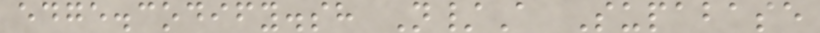edge.codify.sh N/A Supabase
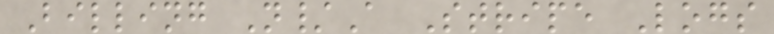Billing N/A Stripe Logs
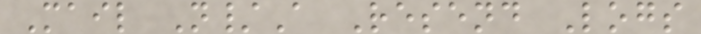Mail N/A Resend Logs
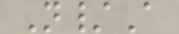N/A
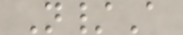N/A
